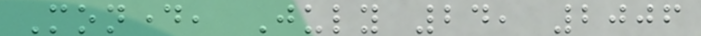Monday, July 24, 2006
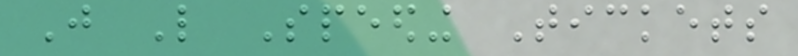Just Like Speeding Tickets
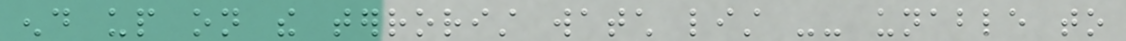end up on the terrorist watch list -- unable to
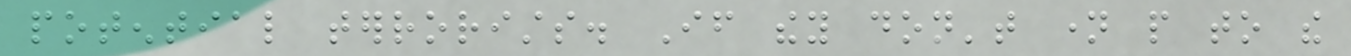potential terrorists. If they don't name people to the
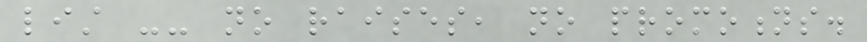list -- no raises, no promotions.
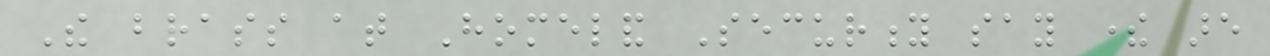The brass at Homeland Security say there are
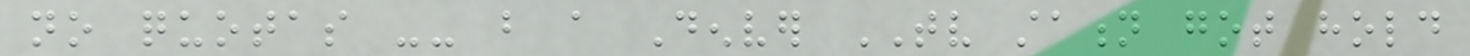no quotas -- but a Denver TV station got hold
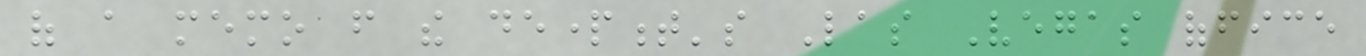of a memo from the department's Las Vegas office
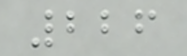226
